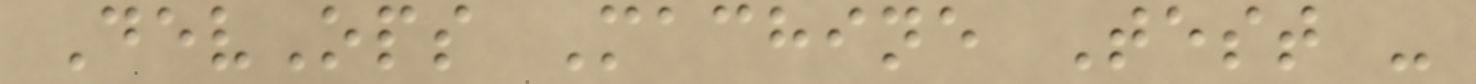DevOps Machine Test -
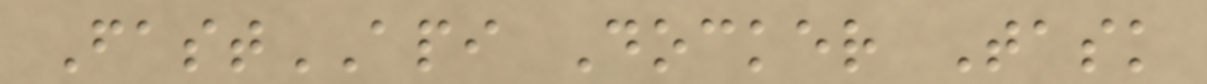FastAPI Docker Task
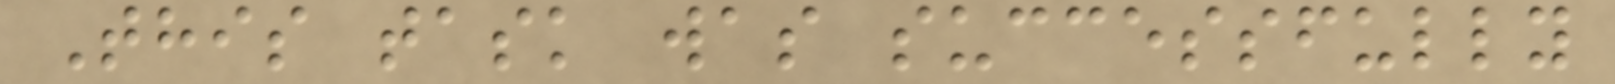This task was successfully
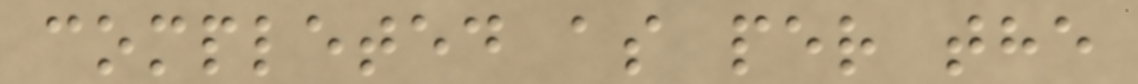completed as per the
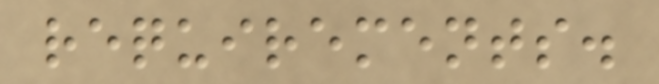requirements.
